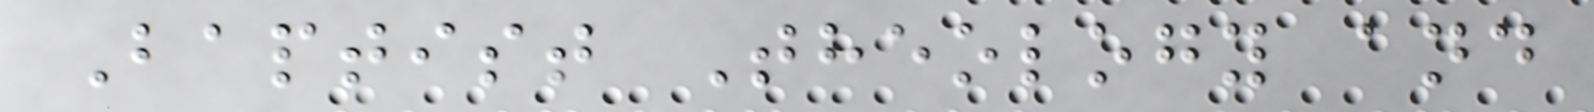Baptist Theology and
